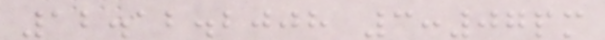12.12.2008 3:07pm
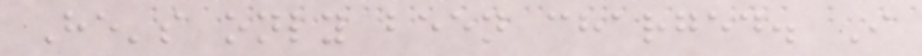He's only been charged. I
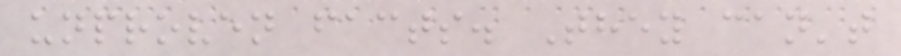unproven facts. They can't
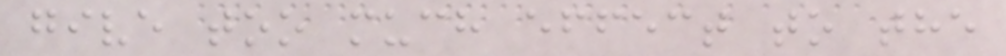give too much effect to the
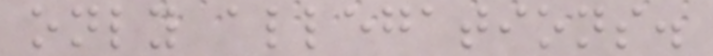only allegations.
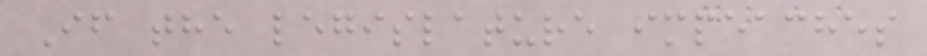If the legislature impeaches
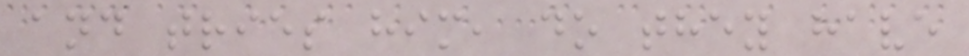and tries him, do they have
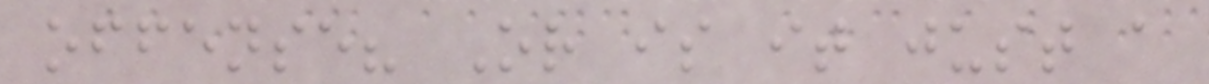offense? Or is it just a
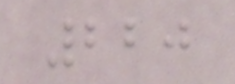220
